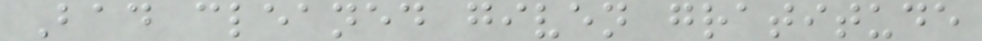Bad cleaned given gratitude
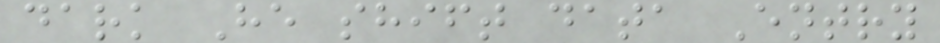dark He shift data Entry
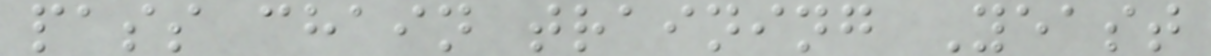pass chain training Yeast
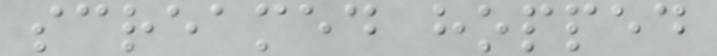screamed hopped
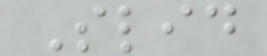Slid
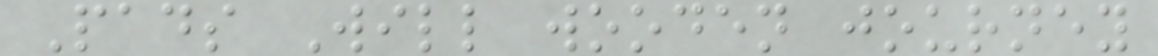Pads Will wooden journey
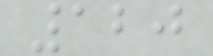120
